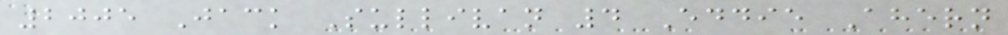2005 Jack Sullivan 4 Eddie Ahern
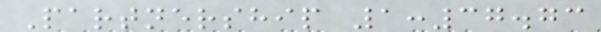Partnership 1:37.73
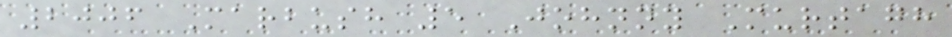2006 Marbush 5 Johnny Murtagh
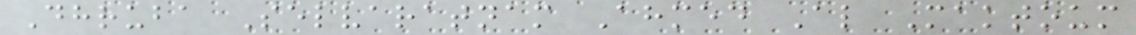Dhruba Selvaratnam Ahmed Al Maktoum
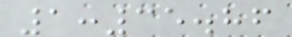1:35.86
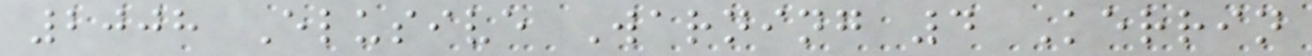2008 Elusive Warning 4 Kerrin
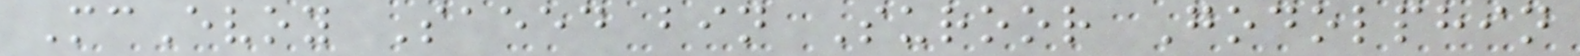McEvoy Saeed bin Suroor Godolphin
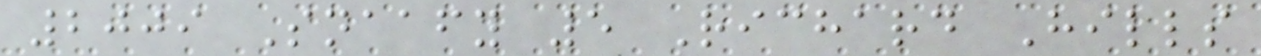2009 Snaafy 5 Richard Hills
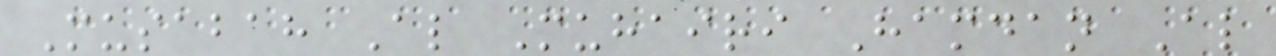Musabah Al Muhairi Hamdan Al
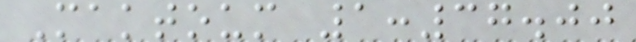Maktoum 1:37.00
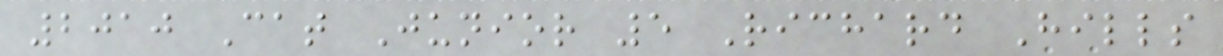2010 Cat Junior 5 Richard Hills
